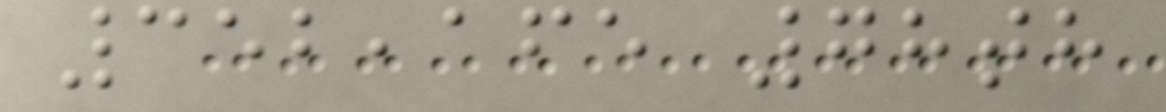352,165 78th
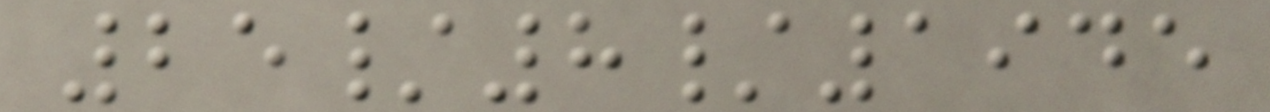25/8/1945
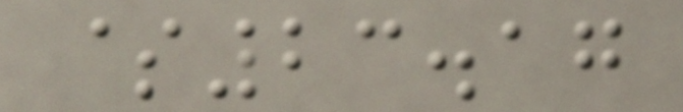$23.17
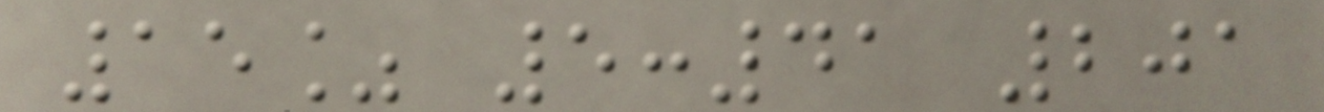15% 5:41 201
